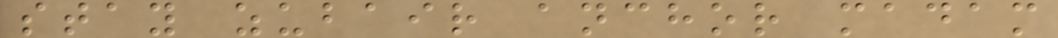stay zubair anchor madam
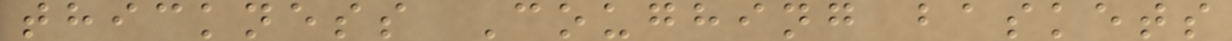thickness Coughing baskets
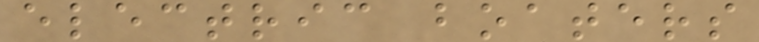electric boaters
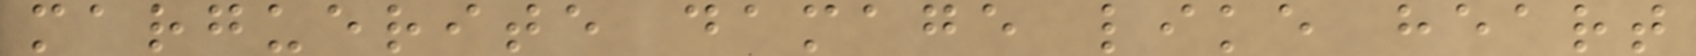marguerite damage like heart
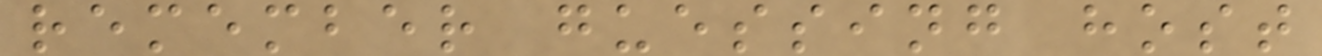remember guessing host
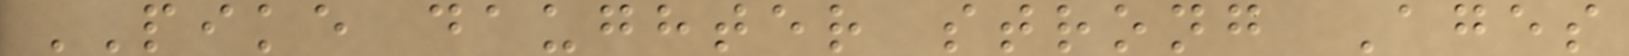PIKE daughter strong Ages
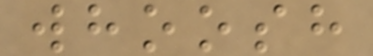whoosh
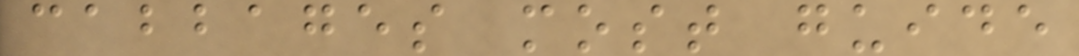cabbages most guide
